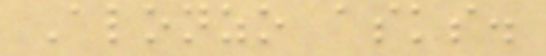Alonzo asks.
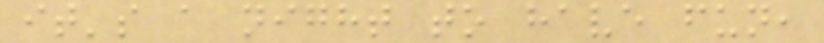it's a night to have fun,
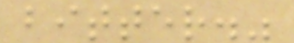bitter."
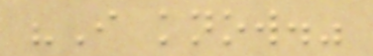"I know."
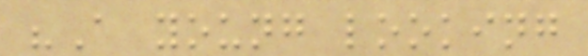"A young looking
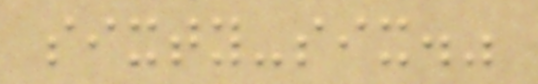sixty-six."
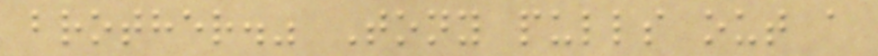brother." Tony pulls out a
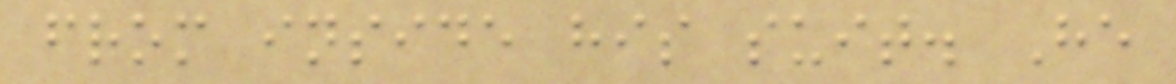from inside his suit. He
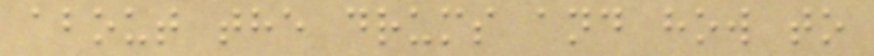about the drums and how to
